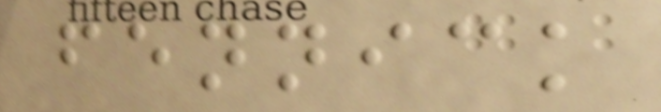fennick
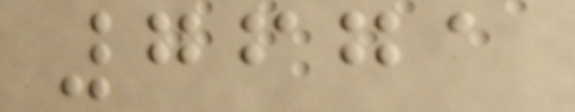7671
